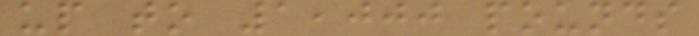up to 1,000 pounds
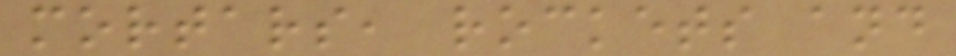mortars, rockets and
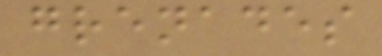grenades
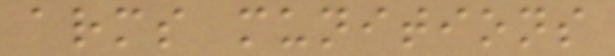arms munitions
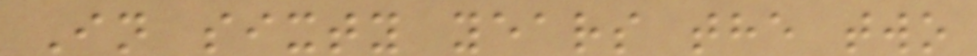In sixty years the two
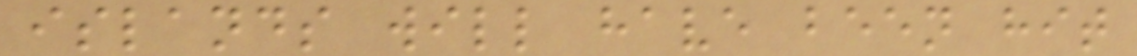islands will have been hit
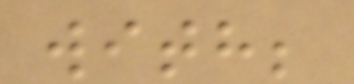with;
